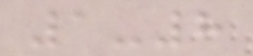1-8
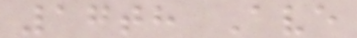17th Ave
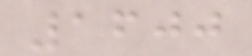1600
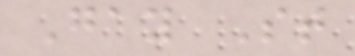Gay St
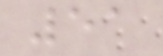51
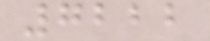7222
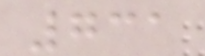731
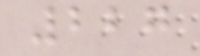227
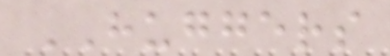HUGGERS
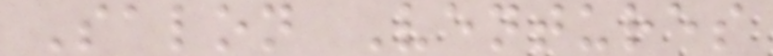Salon Ventures
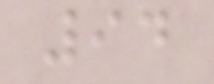94
